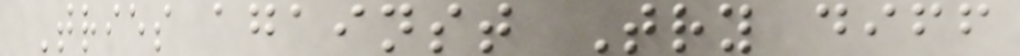Tries against Try diff
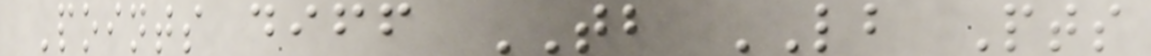Points diff TB LB Pts
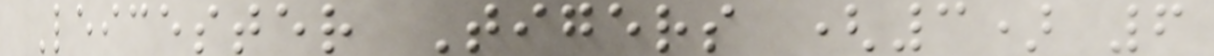Leicester Tigers (3) 6
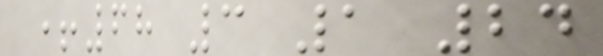+68 3 1 24
